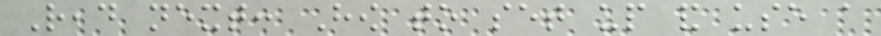Read next: How to set up and use a
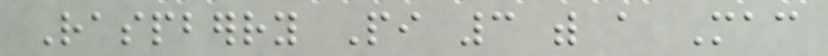Raspberry Pi 3 with a Mac
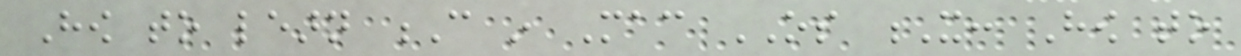How to learn C in Mac OS X: How to
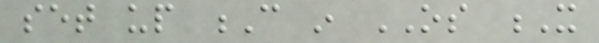set up C in OS X
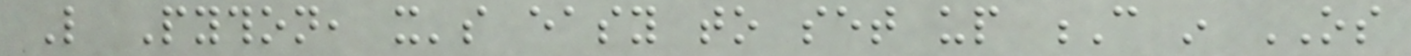Like Python, it's easy to set up C in OS
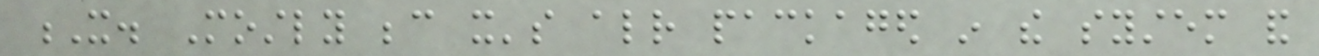X. Mostly because it's already packaged in the system and
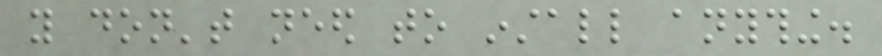you don't need to install anything.
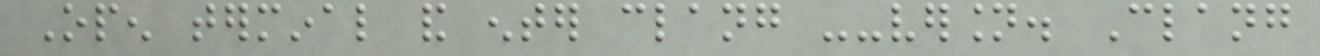Open terminal and enter clang --version. Clang
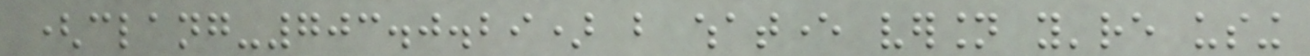(clang-703.0.29) but whatever version you're using
